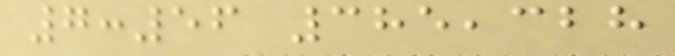7:56 385,328
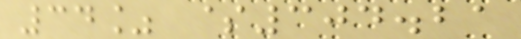34% $304.21
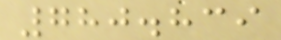780.839
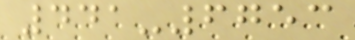441-6753
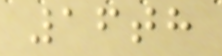16th
